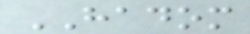HADOM
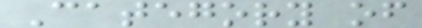Category of
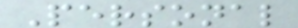Personal
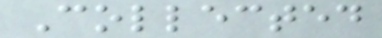Collected
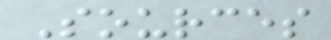Sources
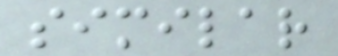similar
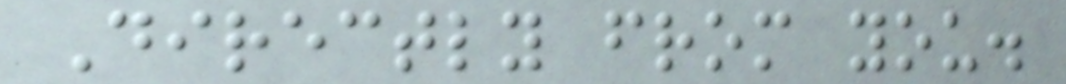Directly from you.
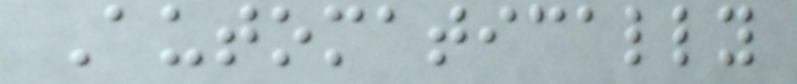Automatically
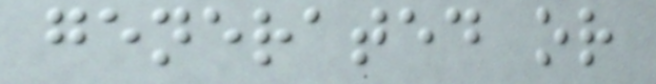generated or
